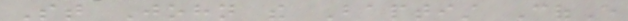St John the Baptist CofE
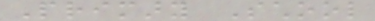Primary School
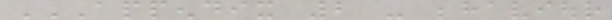APPENDIX 2 - BEHAVIOUR
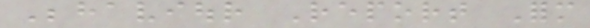Behaviour Report Form
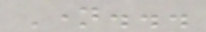Name...
